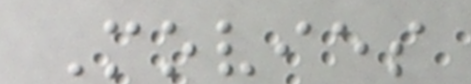Movies
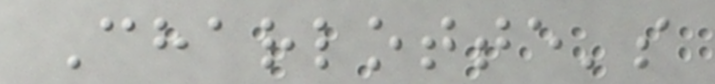Charlotte's
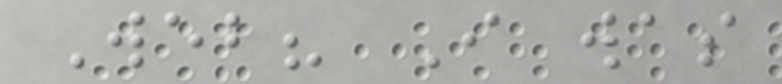Web? I was
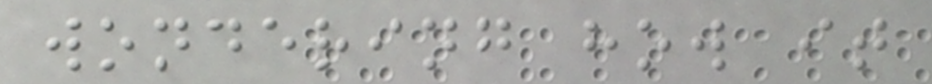wondering how it
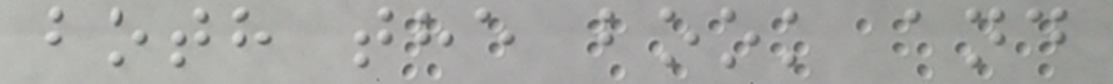both the book and
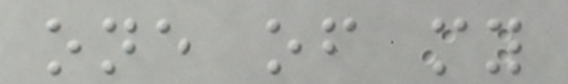one of my
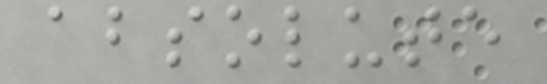absolute
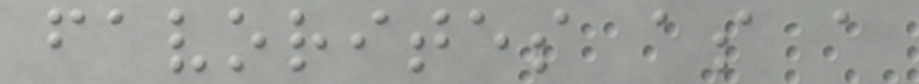favorites as a
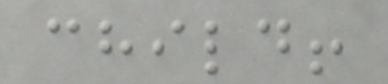child!
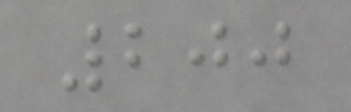200
